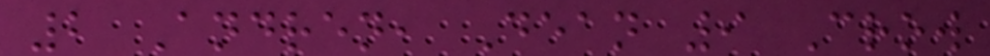2 Andren, Dean 9 Crow
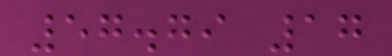57.79 17
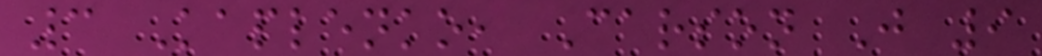3 Kaplenko, Carson J 9
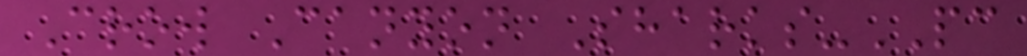Crow Canyon Sharks-PC
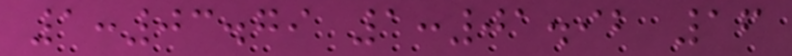1:03.79 1:01.92 16
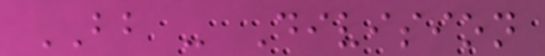BB - Division
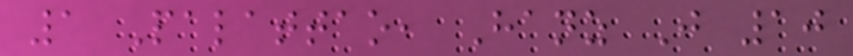1 Palattao, Hanz J 10
